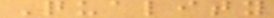Quality
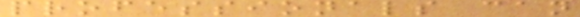professionals can
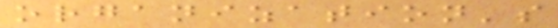organization's
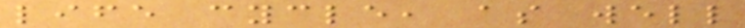life cycle, as well
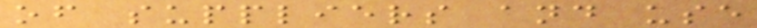of suppliers and use
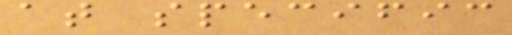at specific
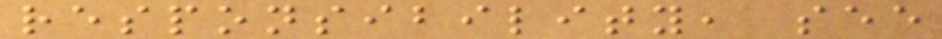responsibility, see
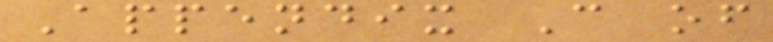Appendix C of
